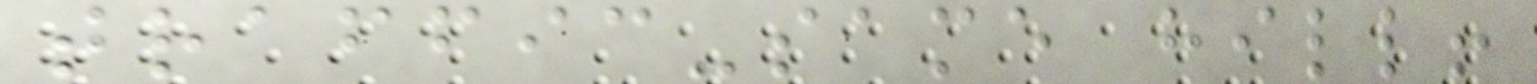traffic-same hill!
